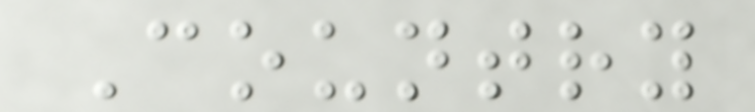Country
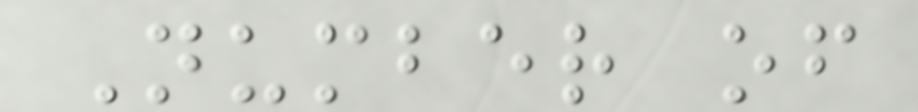Number of
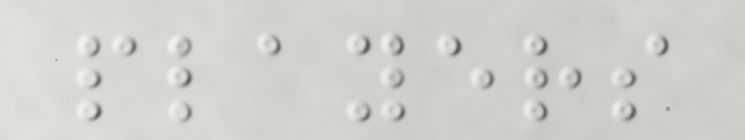players
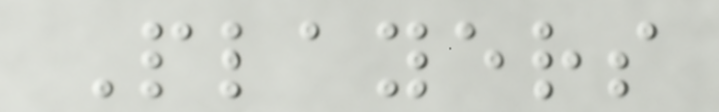Players
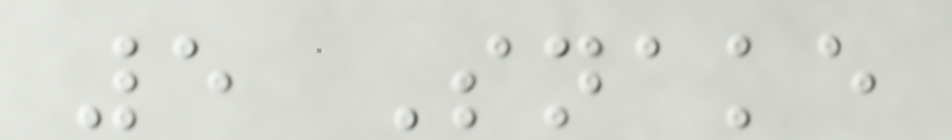5 Snake
